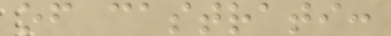of castrati:
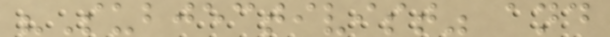"Subjectivist" and
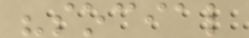"social
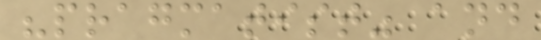"pragmatist" and
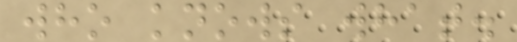who knows what.
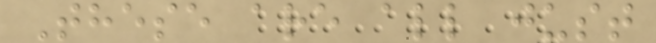These are all just
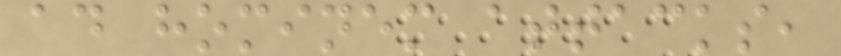ad hominem attacks,
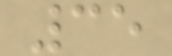35
